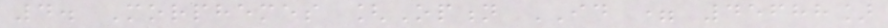4. Morphemes [Option ID = 45688]
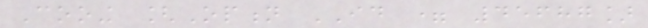Cooing [Option ID = 45687]
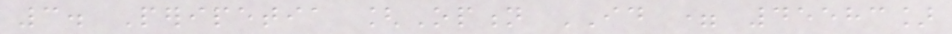3. Peripetia [Option ID = 45583]
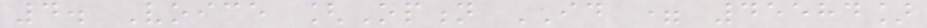4. Voice [Option ID = 45584]
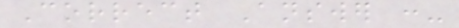Correct Answer :-
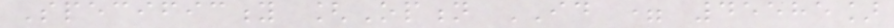Specificity [Option ID = 45585]
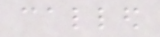called
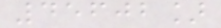45602]
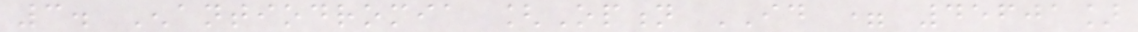3. Enantiodromia [Option ID = 45601]
